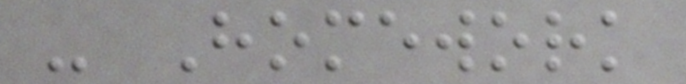- Homework
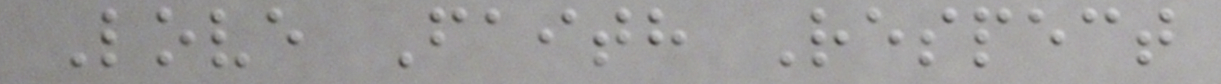Love Faith Respect
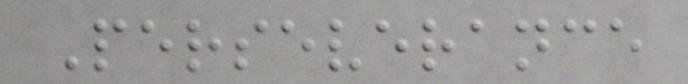Perseverance
